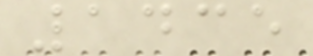1435
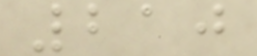210
